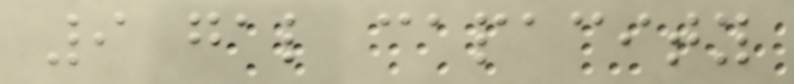9 gal capacity
